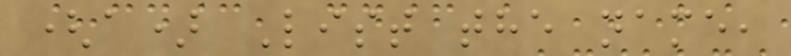(a) List the name,
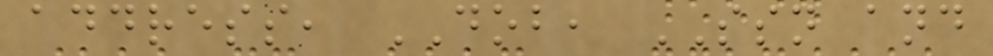address, DOB, SSN and
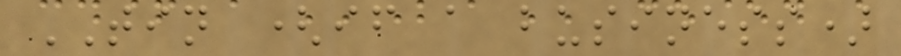TIN (if a business)
